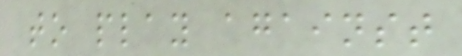to play against
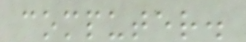computer.
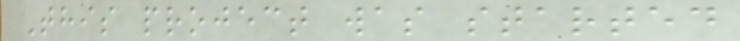This project was started
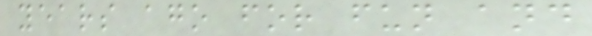years ago for fun and
